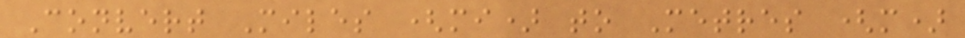Convert Miles (mi) to Metres (m)
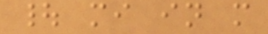| mi in m
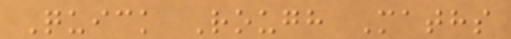Quick Rough Maths
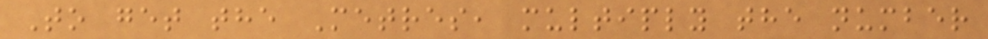To get the Metres, multiply the number
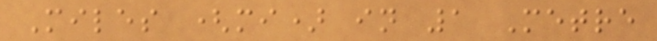Miles (mi) in 1 Metre
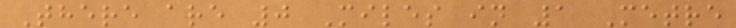There are 0 Miles in 1 Metre
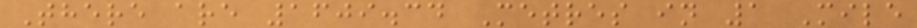There are 1609.34 Metres in 1 Mile
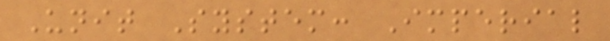Unit System: Imperial
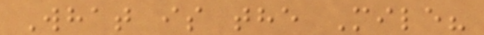What is the Mile?
